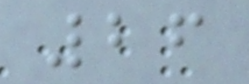26
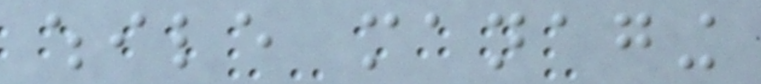while managing
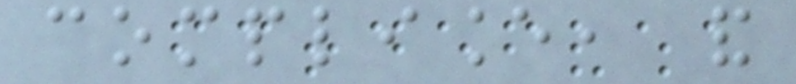compliance, and
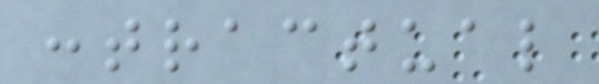contractual
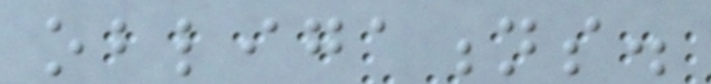obligations.
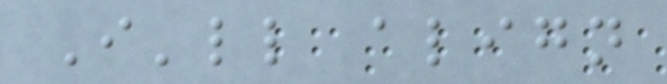I'll align
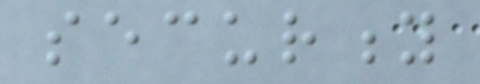security
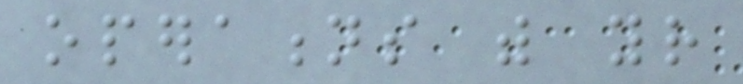operations with your
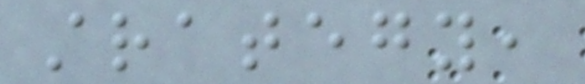strategy,
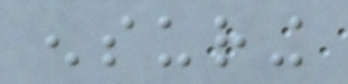ensuring
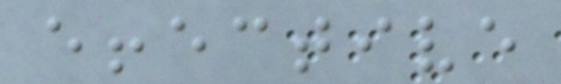effective
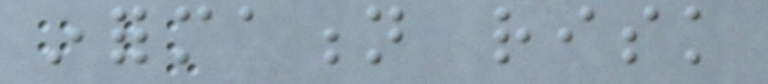information risk
